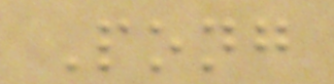Pong
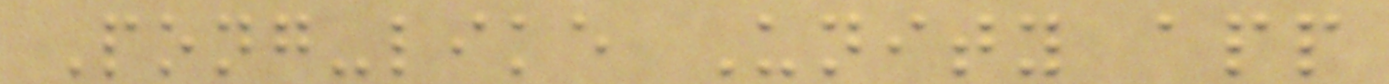Pong-like Unity app
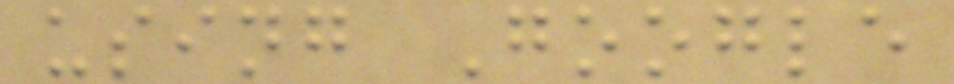using Google
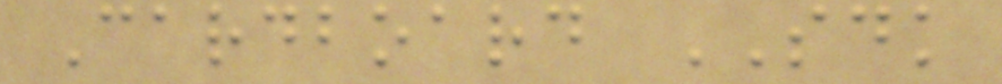Cardboard SDK
